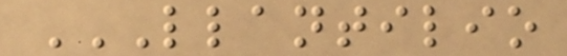LLANTILIO
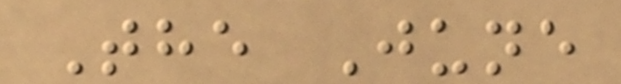The June
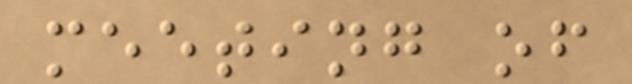meeting of
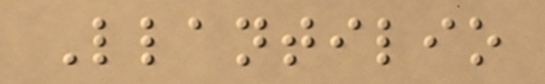Llantilio
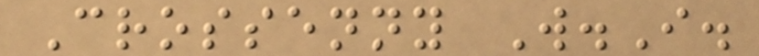Crossenny W.I.
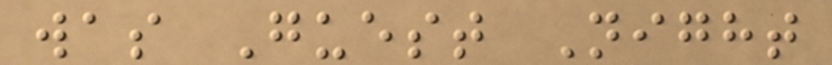was Guest Night
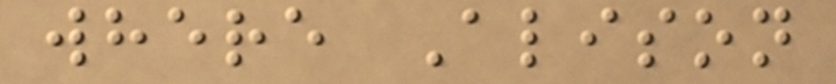where Alison
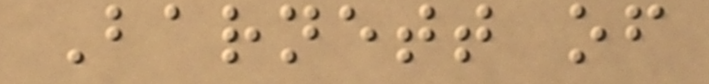Barnett of
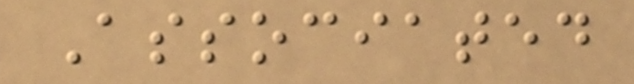Associated
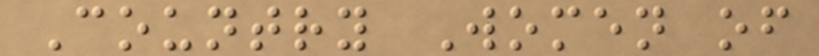Country Women of
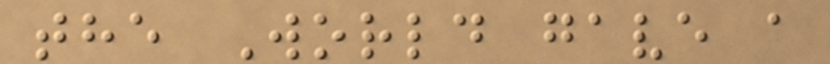the World gave a
